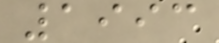1993
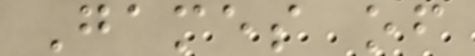Games of
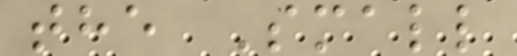the Small
